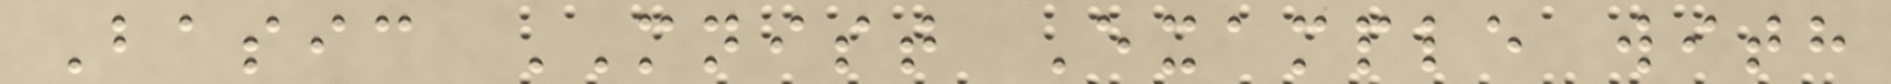Basic MNIST Example with
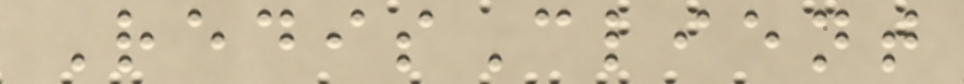RedisClient
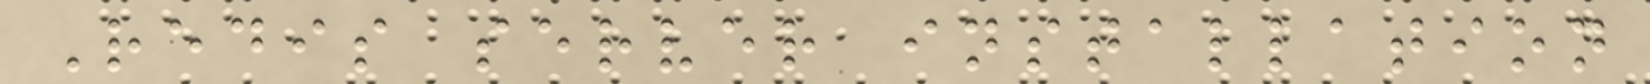Redis server installation
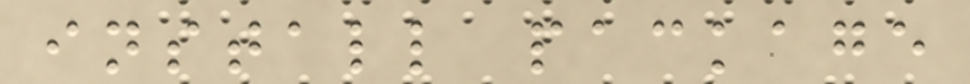install package
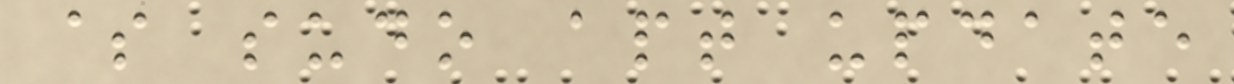$ sudo apt update
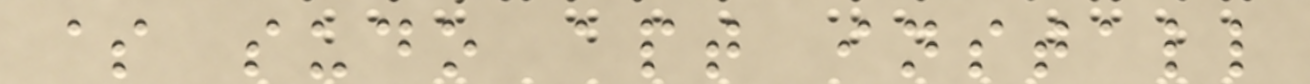$ sudo apt install
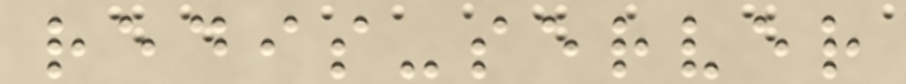redis-server
